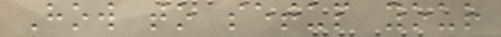How to setup your
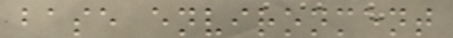base environment
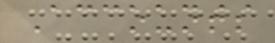Accounts
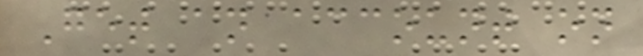Get an account on
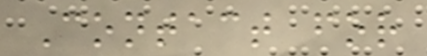Contact for
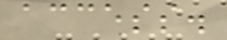access.
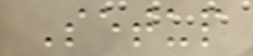Setup
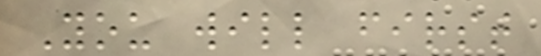You will first
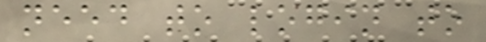need to login to
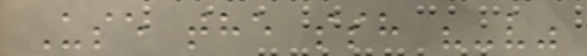Use the ssh "-v"
